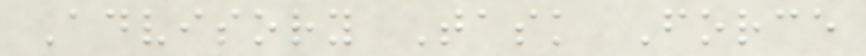Advisory Task Force
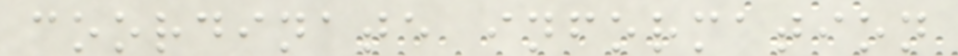coordinate information
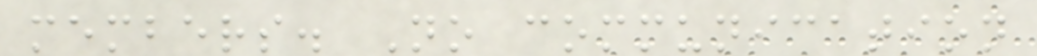members. No communication
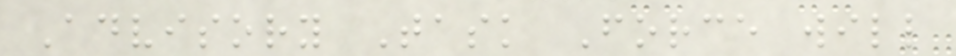Advisory Task Force will
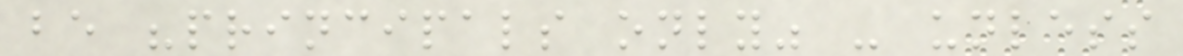be "principals only" - unless
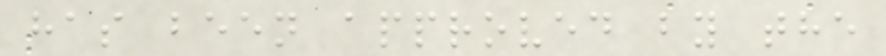has been approved by the
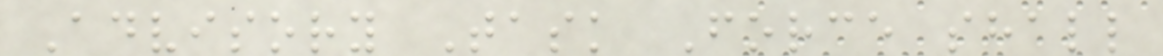Advisory Task Force shall
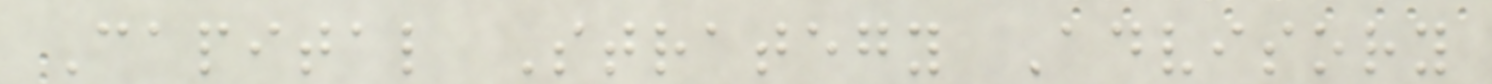Capital Strategy Advisory
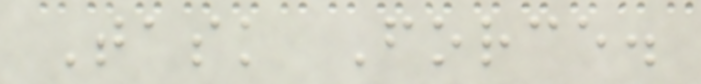Task Force.
